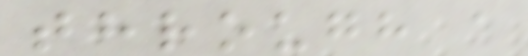through a
